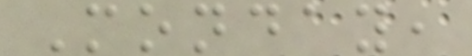Monday,
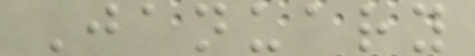January
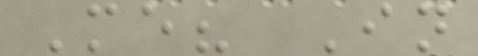Me? In
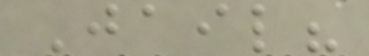Jail?
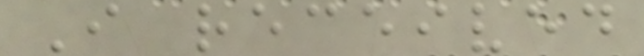I received
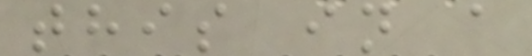this in a
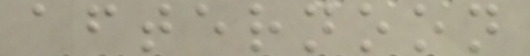afternoon
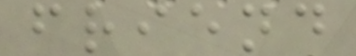friend
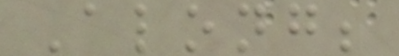Along;
